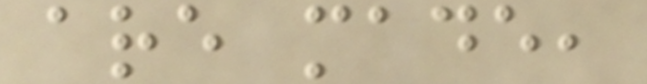are made,
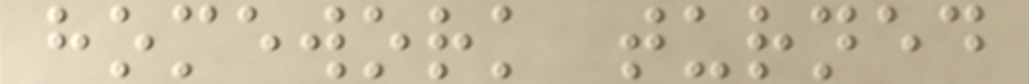homework turned
